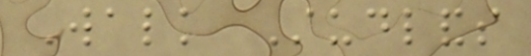Walk Studlands
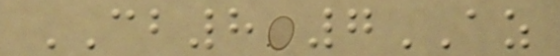CB8 7AZ
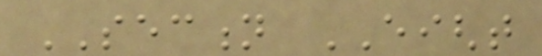SECTION EIGHT
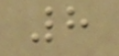8
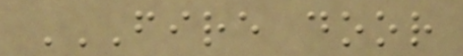FIRE DOOR
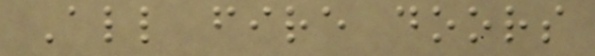All fire doors
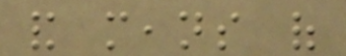and means of
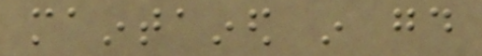maintained in good
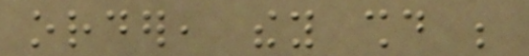order, they should be
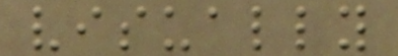visually
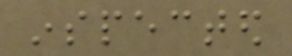inspected
